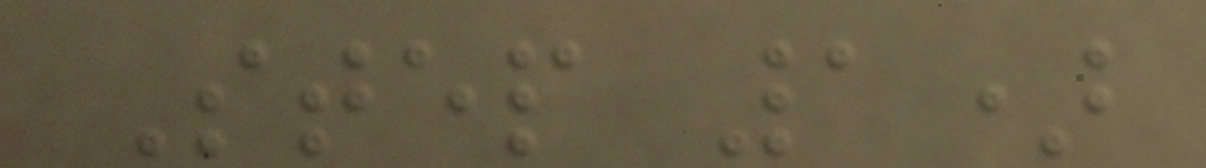Step 1)
